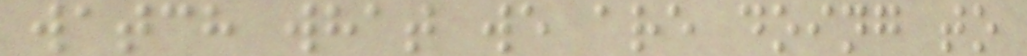watch what we are doing to
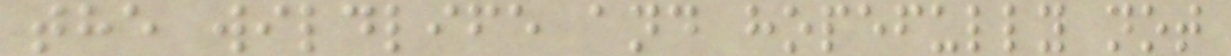the wildlife and hopefully not
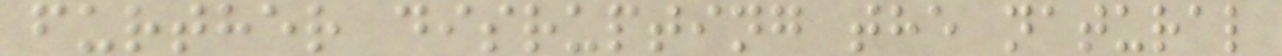further disrupting the natural
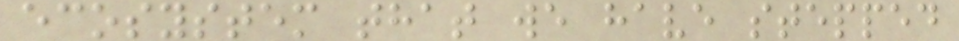ecosystem that we have stepped
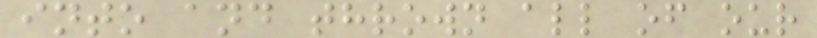into and thrown all of our
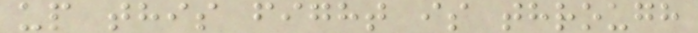up this fight is through
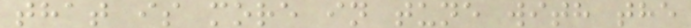that is more in tune with the
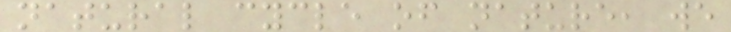natural cycle of nature, we
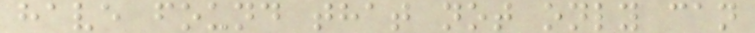have found that not only can
